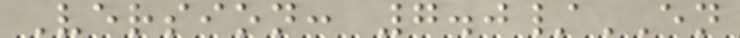Version: 7.0/EN
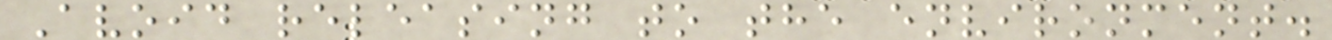Avoid releasing to the environment.
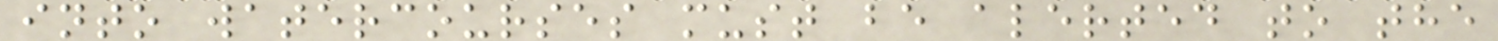into watercourses must be alerted to the
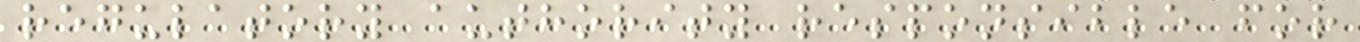regulatory authority responsible for
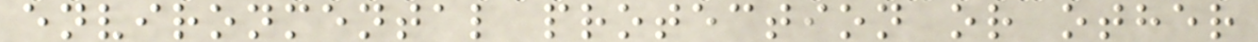environmental protection or other
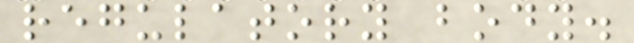regulatory body.
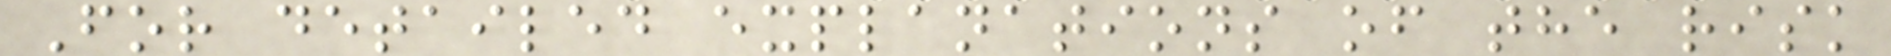For detailed explanations of the risk
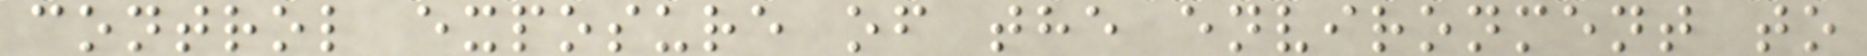control exposure of the environment to
